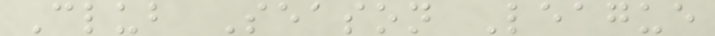Club Season League
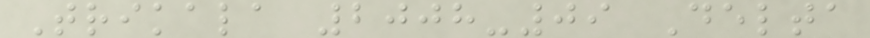Trikala 2008-09 Delta
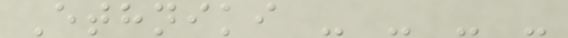Ethniki - - - -
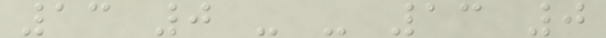13 0 - - 13 0
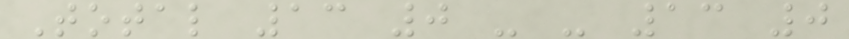Total 13 0 - - 13 0
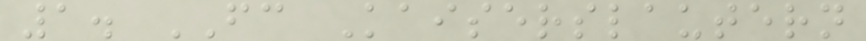1. FC Kaiserslautern
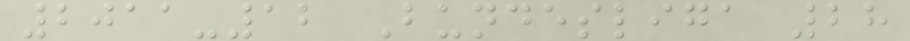2011-12 Bundesliga 28
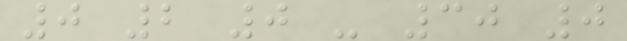0 2 0 - 30 0
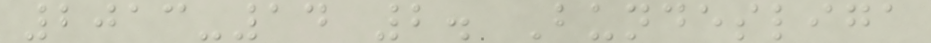2013-14 2. Bundesliga
